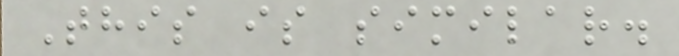This is similar.
